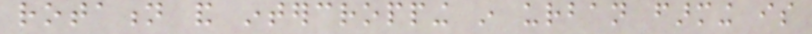rotation and intercropping in urban farming is
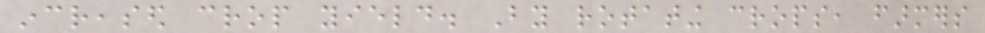increased crop yield. By rotating crops, farmers
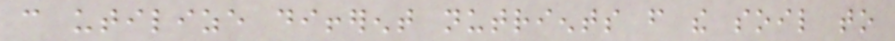can utilize different nutrients from the soil to
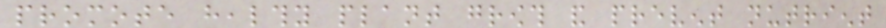promote healthy plant growth and prevent nutrient
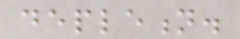depletion.
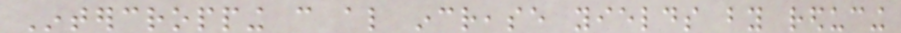Intercropping can also increase yields by reducing
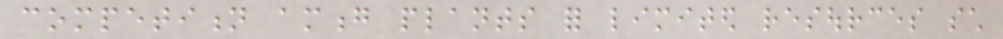competition among plants for limited resources such
